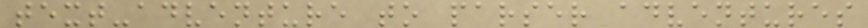text-adventure to parser adventures
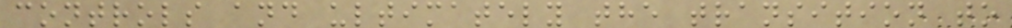controls and ultimately the transition to
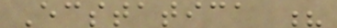Ecstatica ?
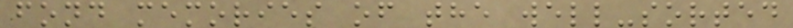fond memories of the well-sorted
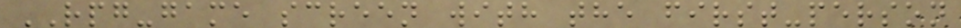RPG-game screen with the first-person
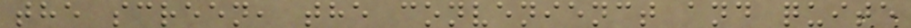the screen, the convenienct and quite
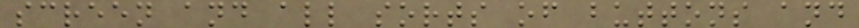screen and all sorts of buttons and
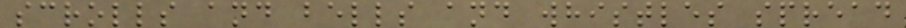scrolls and bells and whistles spread
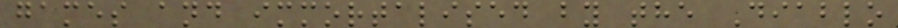games and immortalised by the Diablo
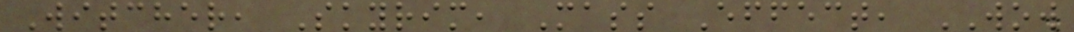Witcher, Skyrim, Mass Effect, WOW
